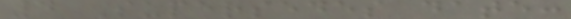4 Supersedes date:
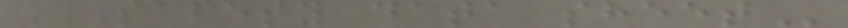SAFETY DATA SHEET
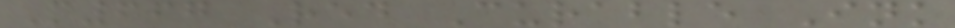M667 Red Curable Ink
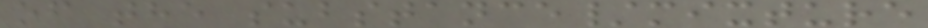of the substance/mixture
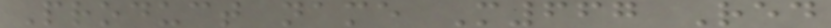Product name M667 Red
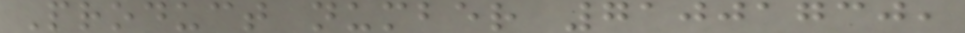Product number 71001730,
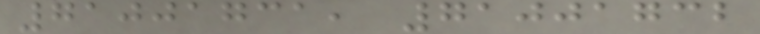71001731, 71001732
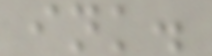ink.
